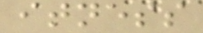itness
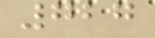727
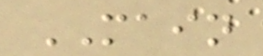MAIN
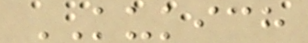KUKICH
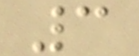3
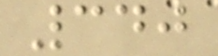340
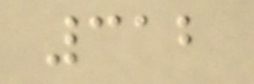312
